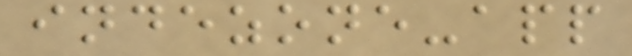indezone-app
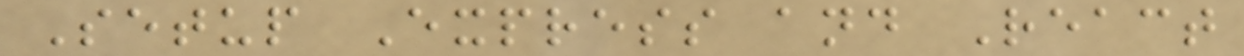Setup Express and React
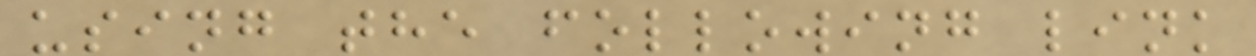using the following link
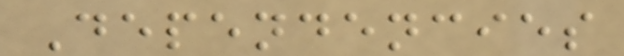Dependencies
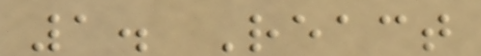1. React
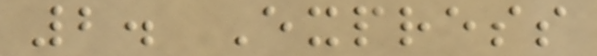2. Express
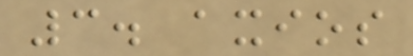3. axios
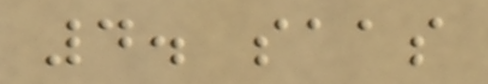4. saas
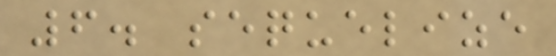6. sequelize
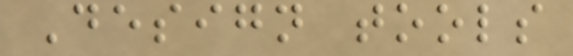Design tools
